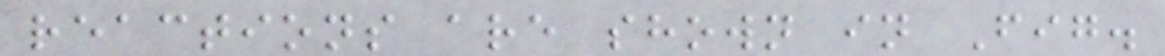reactions are shown in Fig.
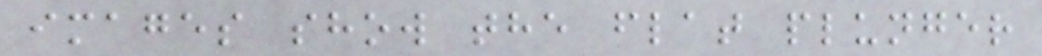images show the flat plunger
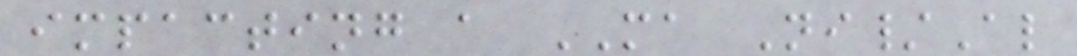impacting a MA Ni/Al
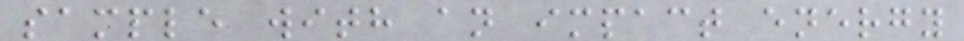sample with an impact energy
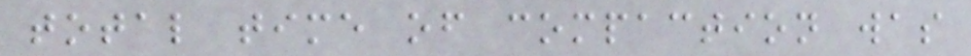total time of compaction was
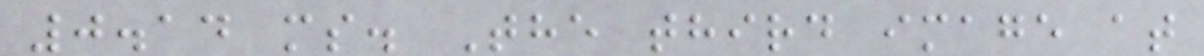0.14 ms. The third image at
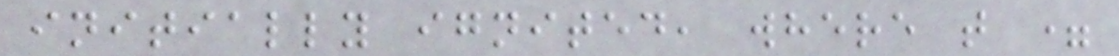initially ignited, where t =
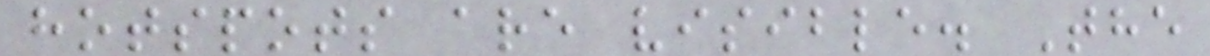hotspots are visible. The
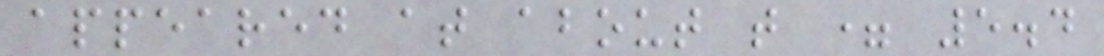appeared at about t = 5.4
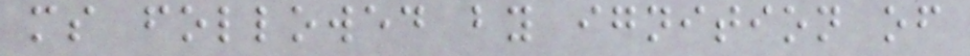ms followed by ignition of
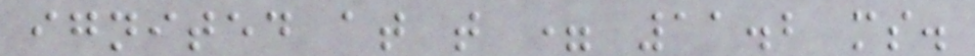ignited at t = 11.2 ms.
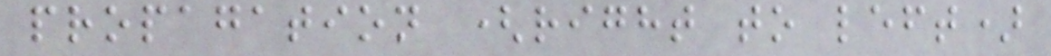propagation (right to left)
